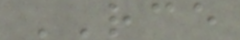RCE
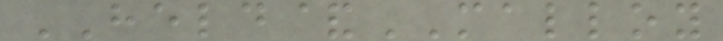HELD&MALLOY
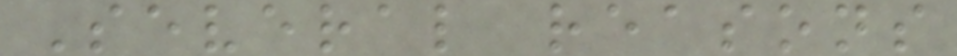Several reasons
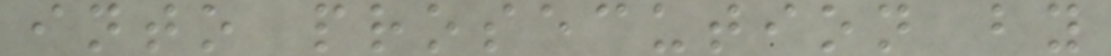into prosecution by
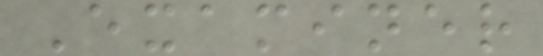Examiner
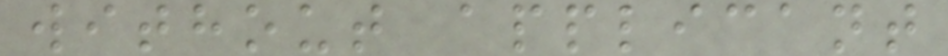without applicant
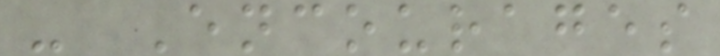- Encourages
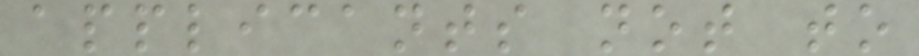applicants not to
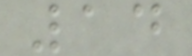14
